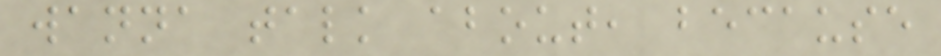wanna talk about, because
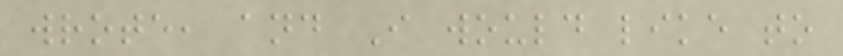wrote, and I would like to
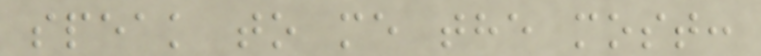speak to me the most:
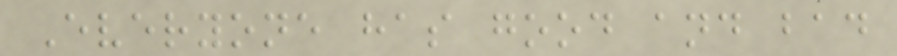Everyone has good and bad
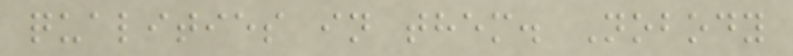qualities in them. Nobody
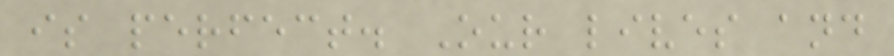is perfect. Our lives and
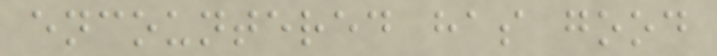encountered has good
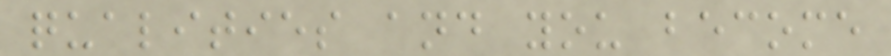qualities and you become
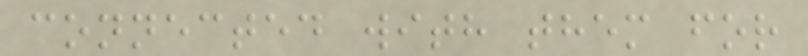connected with them for
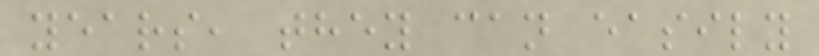years, they can easily
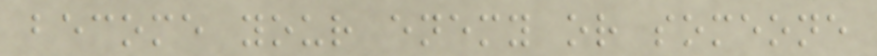become your enemy or someone
